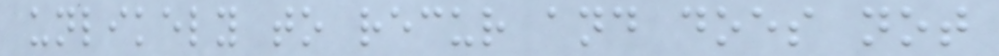unlikely to recur and does not
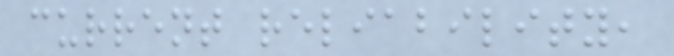current reliability,
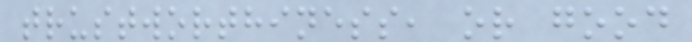trustworthiness, or good
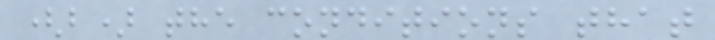(b) the conditions that
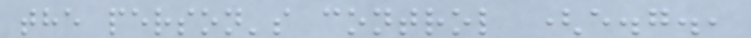the person's control (e.g.,
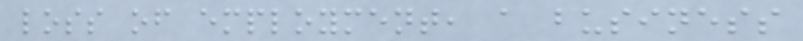loss of employment, a business
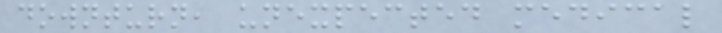downturn, unexpected medical
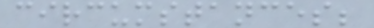circumstances;
